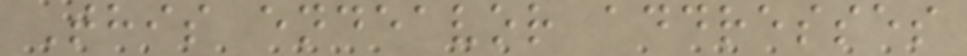This endeavor addresses
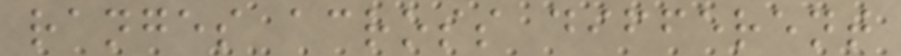ranges across different
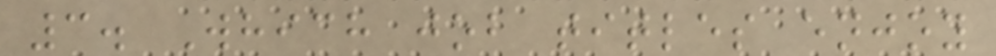3. Which job titles enjoy
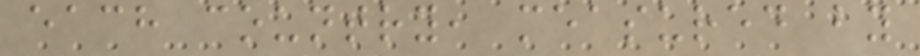each country, measured by
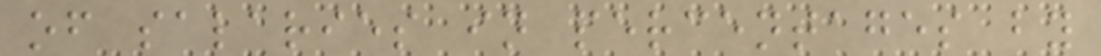of salaries in percentages by
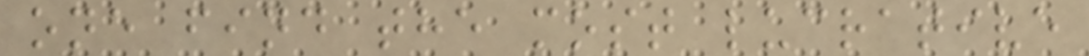one find the most lucrative
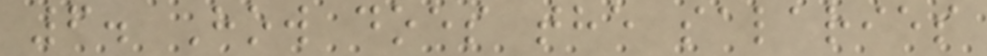6. How does the salaries
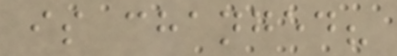is changed?
